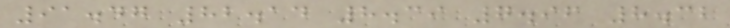91.47 82.14 8.39 7.96 8.32
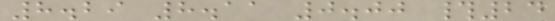8.29 8.11 0.00 #24
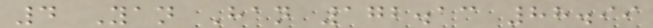4 Yan Han 172.13 88.99
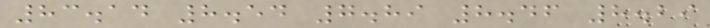83.14 8.54 7.89 8.46 8.29
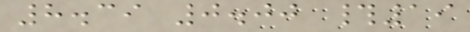8.39 0.00 #19
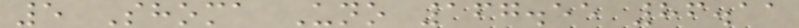5 Shoma Uno 167.55 86.11
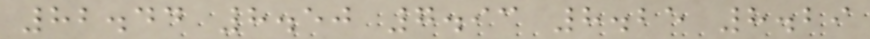82.44 8.50 7.93 8.25 8.29
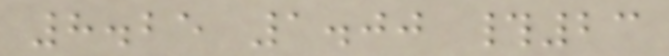8.25 1.00 #23
